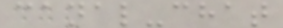canal-chat
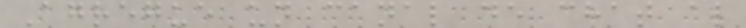Agregue un canal de chat al
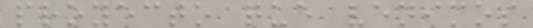proyecto que venimos
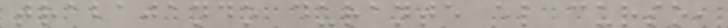trabajando durante el curso,
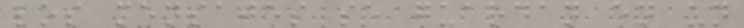los mensajes se guardan en un
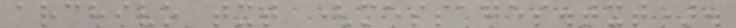archivo txt (messages.txt).
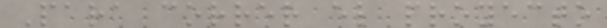Para correr el proyecto
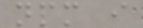npm i
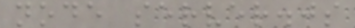node server.js
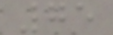75
